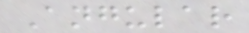Angular
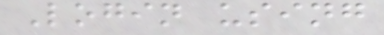Login using
